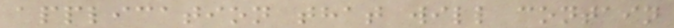application that will contain
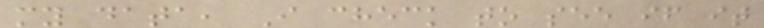my data, I check to see if it
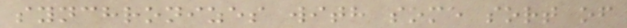synchronizes with some sort of
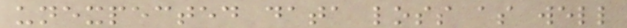unexpected data loss as well
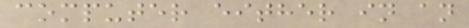computer either in an
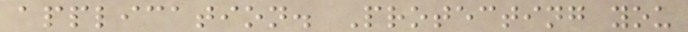application. Protecting you
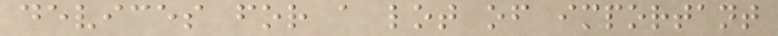devices for a lot of important
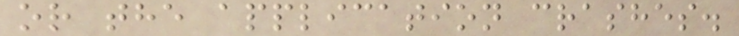or the application crashes.
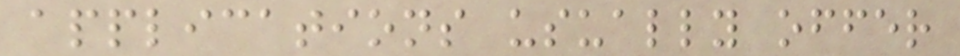applications usually offer
